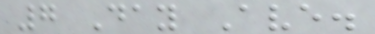7 Day Ave.
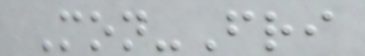Mon-Fri
